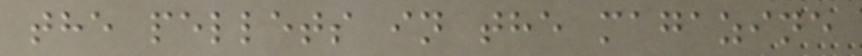the pellets in the magazine
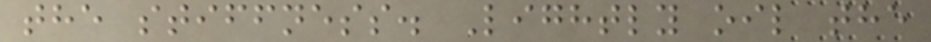the stiffness. Lightly oil the
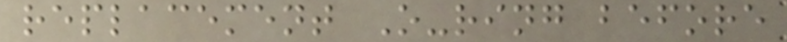replacement O-ring before
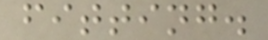fitting.
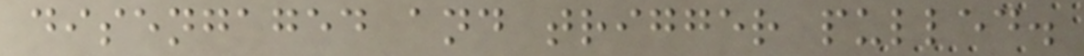disengaged and trigger pulled.
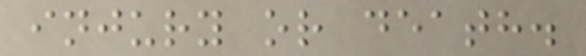injury or death.
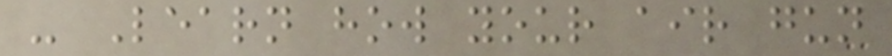- Learn how your air gun
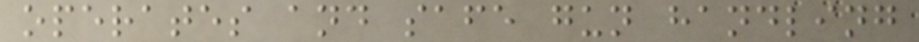operates and safe gun handling
